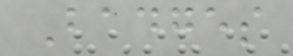Badges
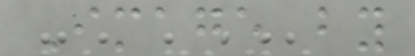Image by
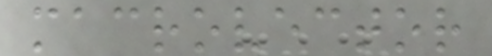macrovector
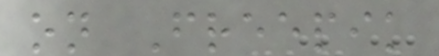on Freepik
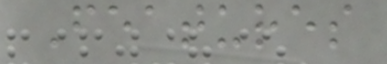Features
